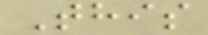This
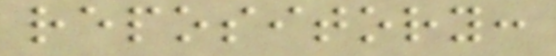repository:
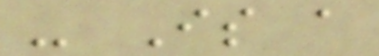- Is a
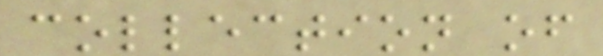collection of
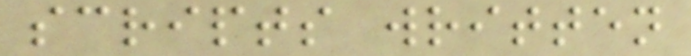scripts written
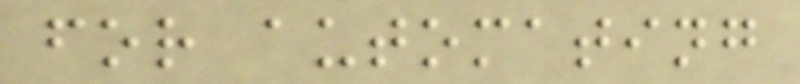for automating
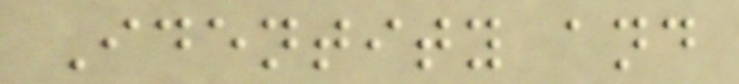Identity and
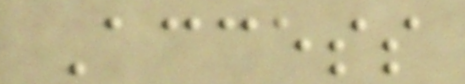Access
